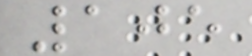105
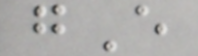gE
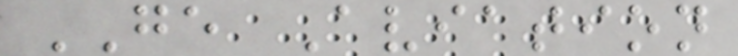GE Aviation
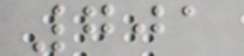701
